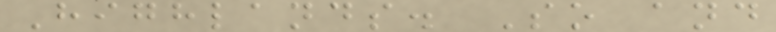Highlands. So and
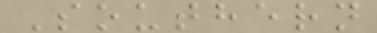Southern
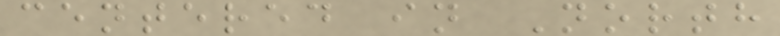centered in North
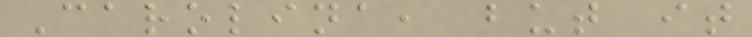Carolina, but it
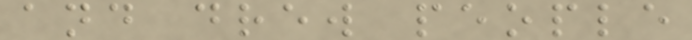and drew people
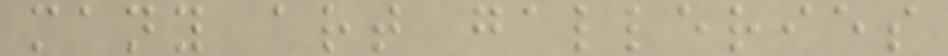many art galleries
